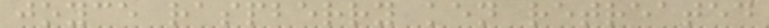joyce raspberry ken retreated
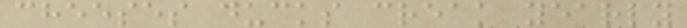cheeses ducks creak yearly
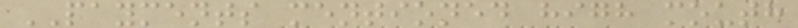PAYMENTS mentioned high mouth
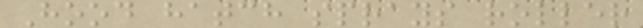Hood hatch sprays roller
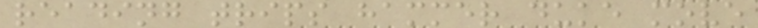reading trips hammer duke move
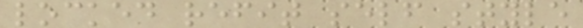locked refit self style
